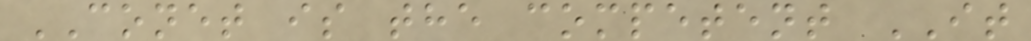CONET is the competent IT
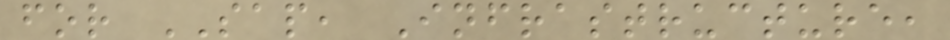for SAP, Infrastructure,
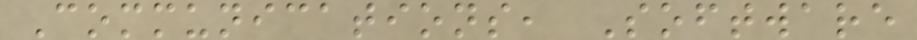Communications, Software
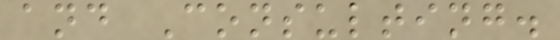and Consulting.
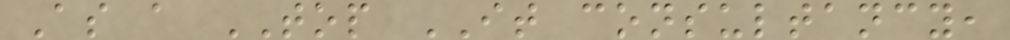As a TOP IT consultancy,
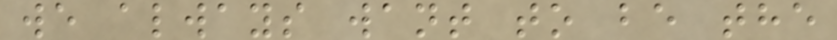we always want to be the
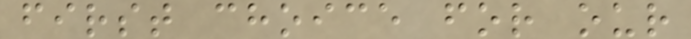first choice for our
